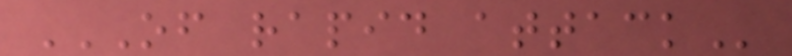OF RAPID ATTACK
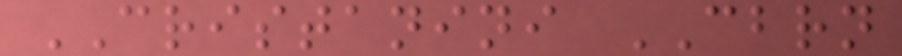CRISTANINI CBRN
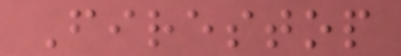Firestop
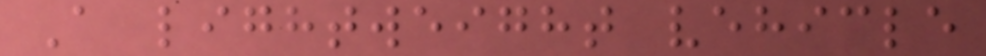A lightweight vehicle
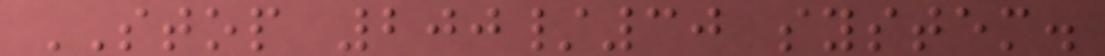STOP 200/30 system.
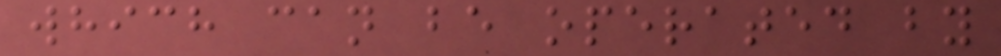which can be operated by
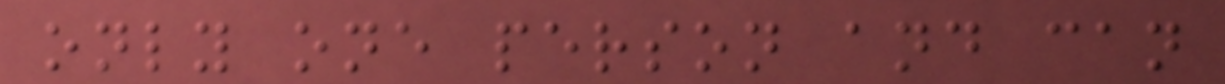only one person and can
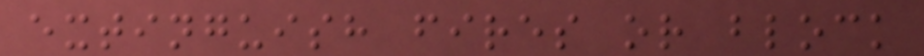extinguish fires or block
